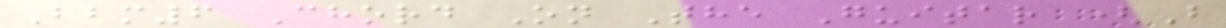Bbm6 Chord On The Guitar (B
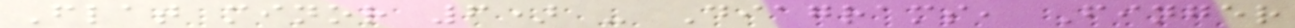Flat minor 6) - Diagrams, Finger
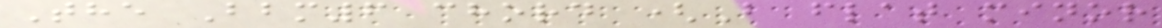The Bbm6 chord (B flat minor
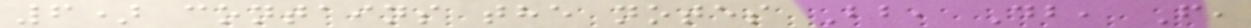6) contains the notes Bb, Db, F,
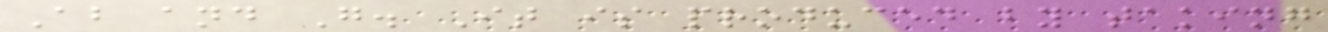Ab and G. It is produced by taking
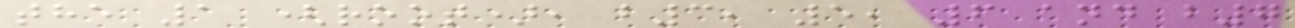the 1 (root), b3, 5, 6 and b7
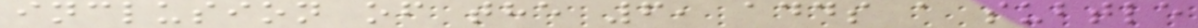inclusion of the 6, adds a subtle
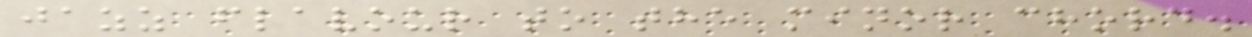jazz flavour to the minor chord.
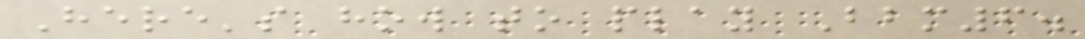Here's how to play Bbm6.
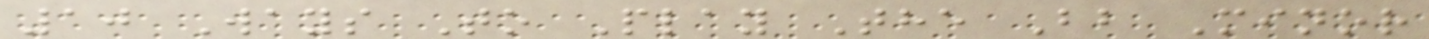10 Ways To Play The Bb Minor
